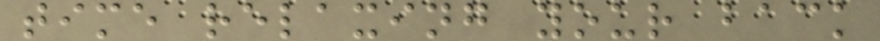time relaxing your back
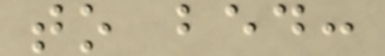to bed:
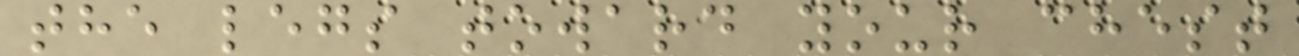the legs toward your chest
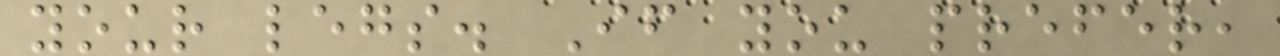your legs. If you prefer,
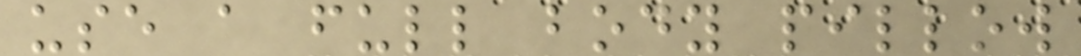use a full body pillow
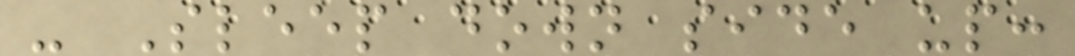- Sleep down side up:
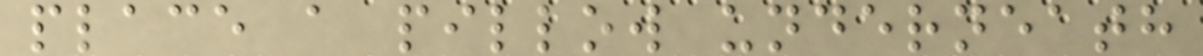place a pillow underneath
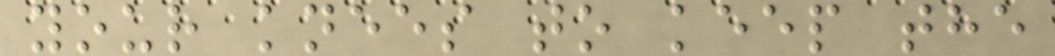your knees to keep the
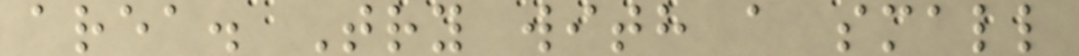area. Try with a small
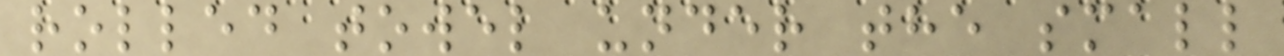rolled towel under the small
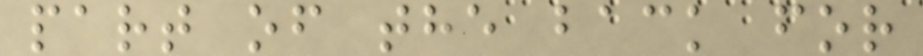part of the back for
